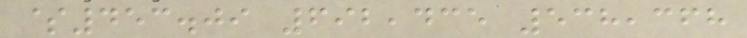$453.09 692,435 538,368
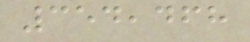354,468
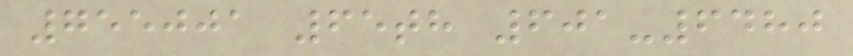755001 65th 601-6480
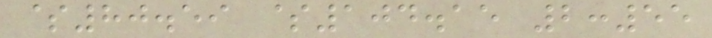$80.59 $104.15 2:55
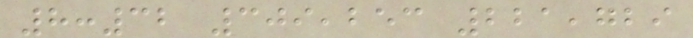8:32 309,253 221,729
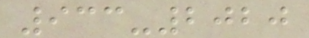933-2020
